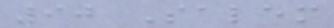90 Salem
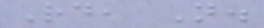Rd, N.
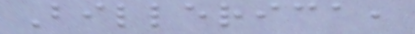Billerica,
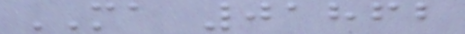MA 01862
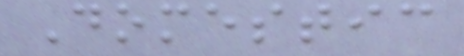Domestic
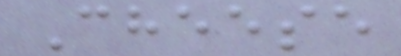Cheese
